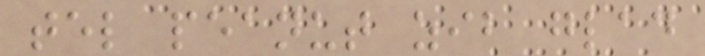tel peanut zib glad
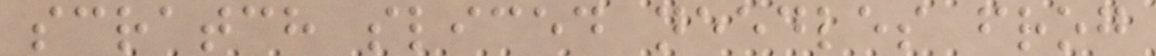scratch sliced needles frog
